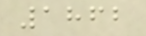1862
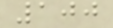100
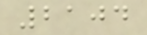2104
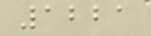1221
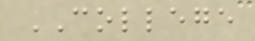COLLEGE
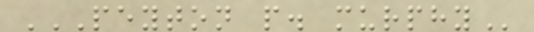PEYTON P. MURPHY
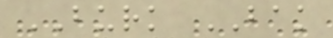BURK BAK
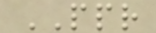PPR
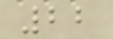22
